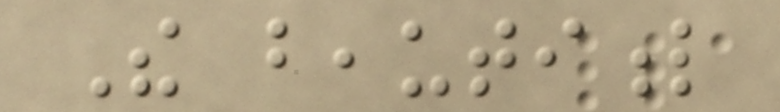The beautiful
